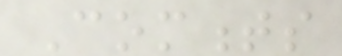Comments
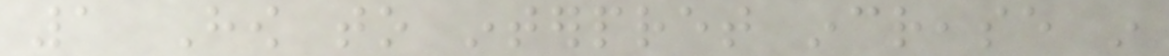1 How to interpret increase in
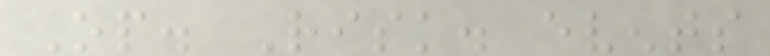Op. Risk. events
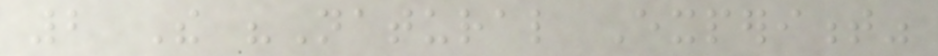2 The "Natural Experiment"
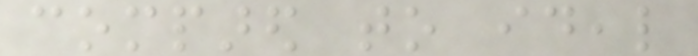compared to ideal
